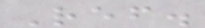Ref.
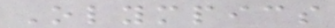Olympics
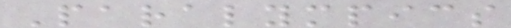Paralympics
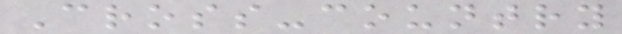Cross-country
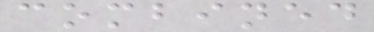combined
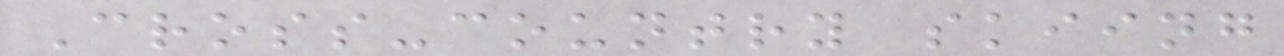Cross-country skiing
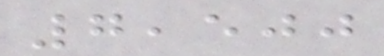7,500
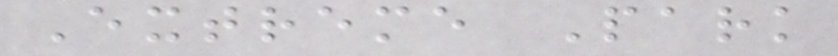Extreme Park
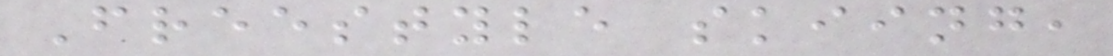Freestyle skiing,
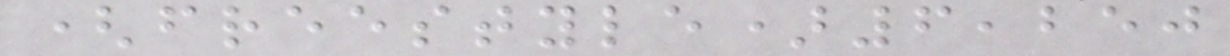(freestyle)6,250
